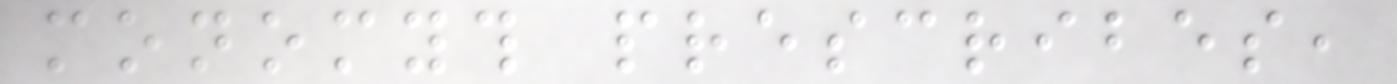monomyth prescribes,
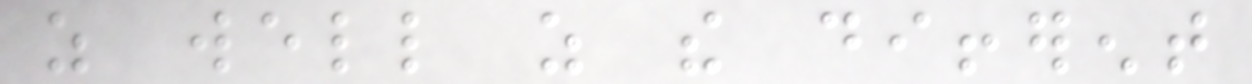as well as the different
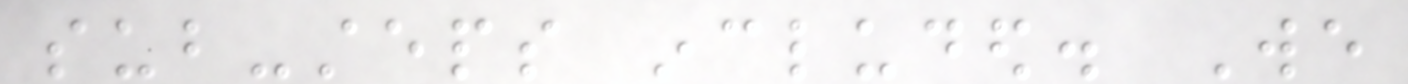sub-steps included. We
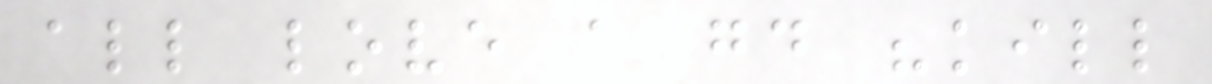all love a good "kill
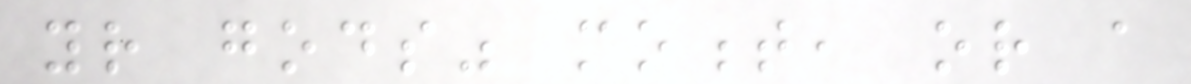your gods" moment, or a
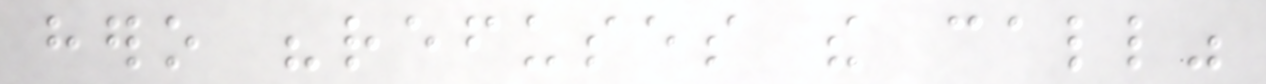hero "refuses the call"
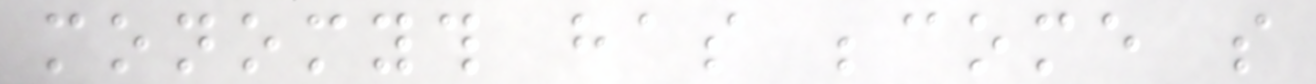monomyth has become so
